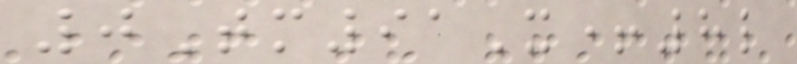0Tm91X+8l
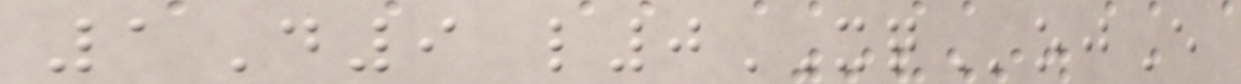1D9 l0XQojE
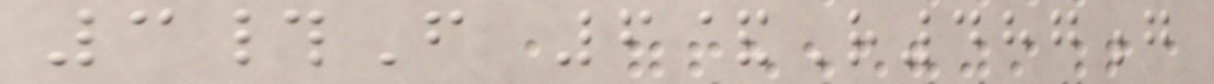3#F 6&R487g
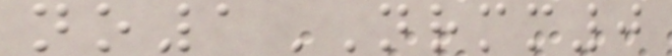no1NRMM0
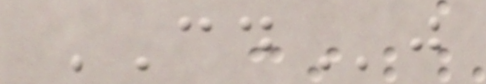CDj
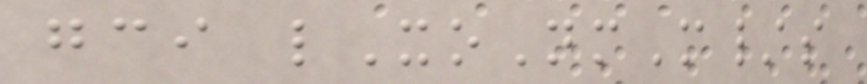gci lXoNmM/s
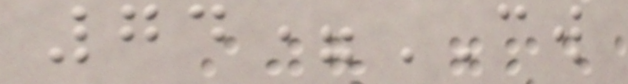74=CW
